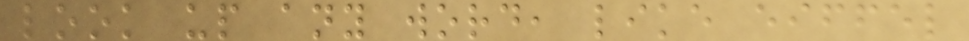look up any word, like eiffel
